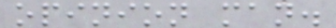opinion man.
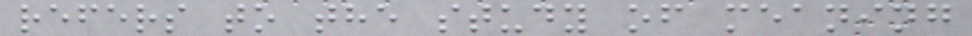refers to the study of meaning
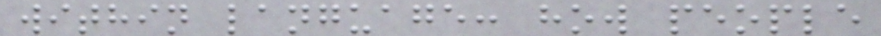within language: how people
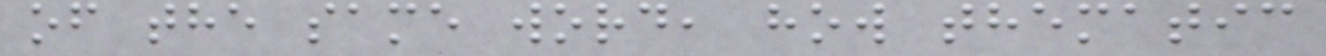of the same word, how thematic
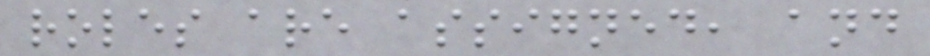roles are assigned, and
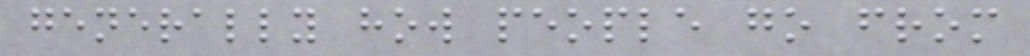generally how people go from
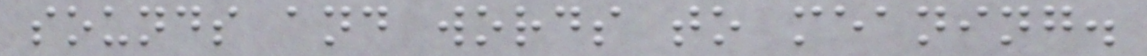sounds and words to meaning.
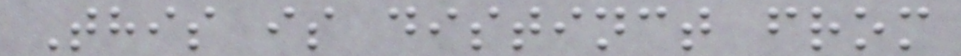This is distinct from
